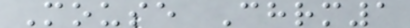Mouse Chrm1
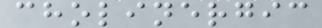cholinergic
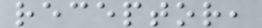receptor,
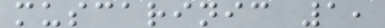muscarinic 1,
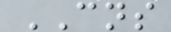CNS
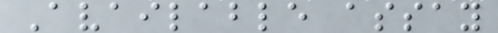Available assay
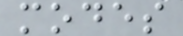modes
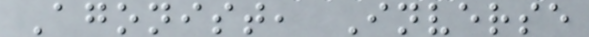Agonist, Inverse
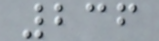236
